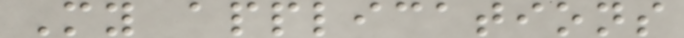My applications
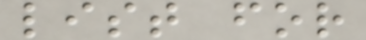list for
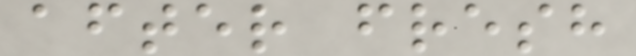after fresh
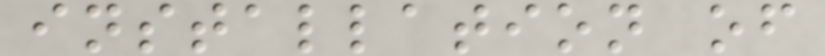installation of
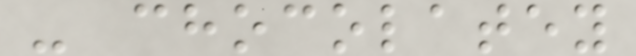- chocolatey
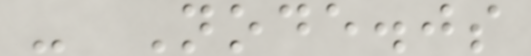- Node.js
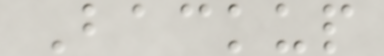Backup
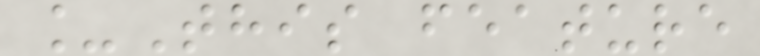_This feature
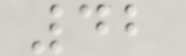42
